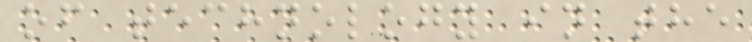of technology in the
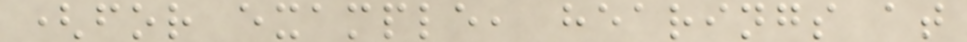(for example, hearings at
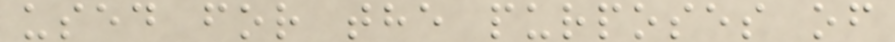used for the purposes of
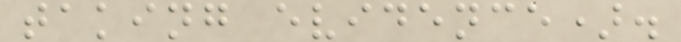taking evidence).
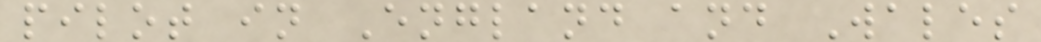pilot in England and Wales
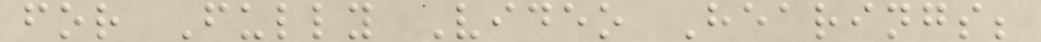for Fully Video Hearings;
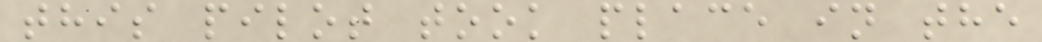this pilot took place in the
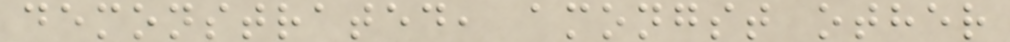demonstrated, amongst other
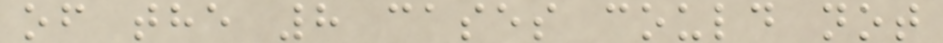of the 8 cases could not
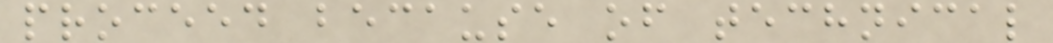proceed because of technical
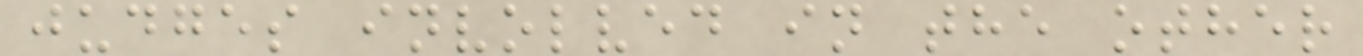judges involved in the other
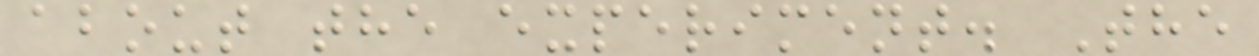about the experiment. The
